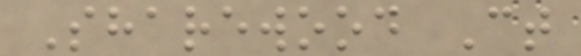Sharewood Ct
